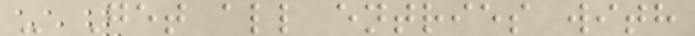- Get all entries with
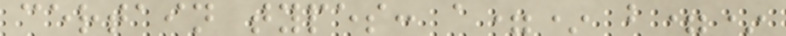certain types: a=* b=*
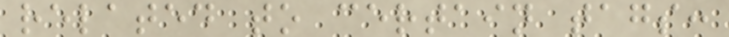related to certain tags:
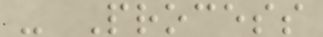- Process
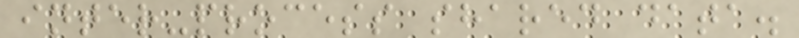inter-process shared data.
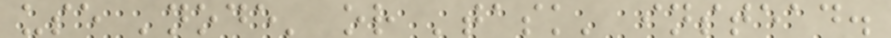use 'node' or 'task' instead.
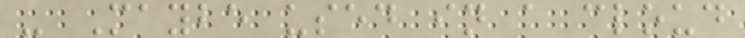- Maybe used in a cloud
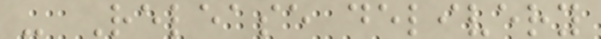- Release delivery
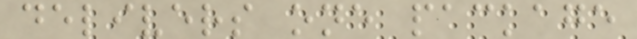delivers one package
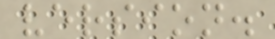version.
